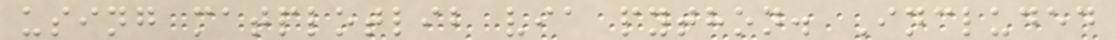using matplotlib via python. Included
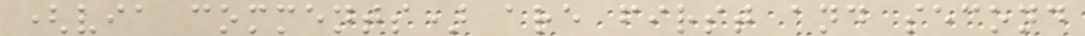(via comments) are first and second
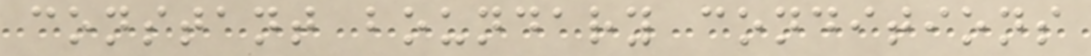constant boundary conditions
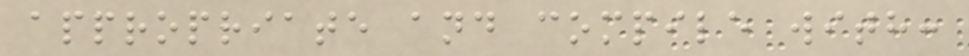appropriate and compile with:
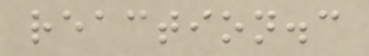reaction.c
